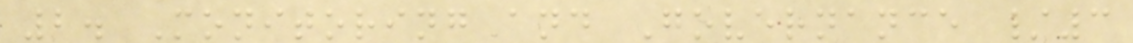2. Monitoring and Governance /3
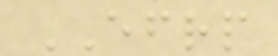EFRP
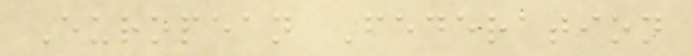European Federation
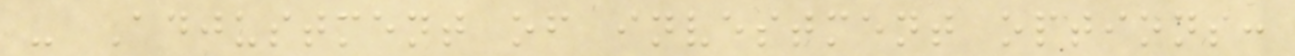- Adjustment of investment options:
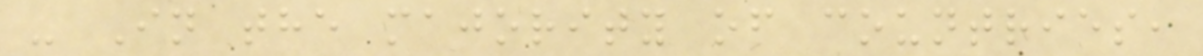- In the majority of countries,
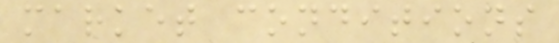market conditions
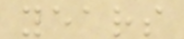years
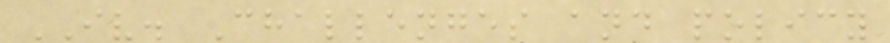IV. Challenges and policy
